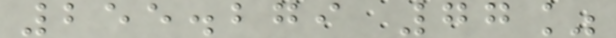255.279 77%
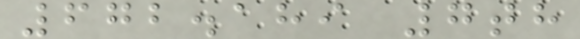672.189 7th
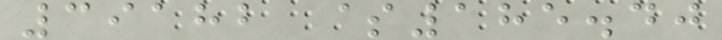39182 $185.40
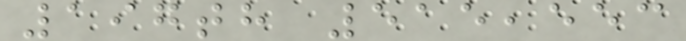197th 515,553
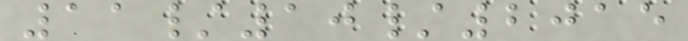11/10/2015
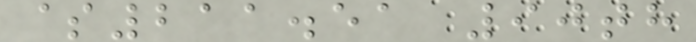$211.51 90th
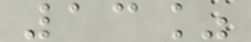13%
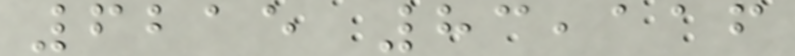6215 83,116
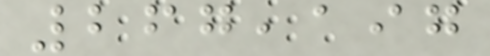267,197
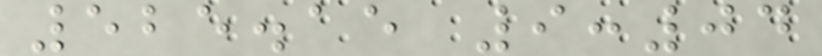525.15 9:04
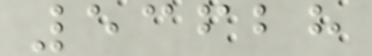53628
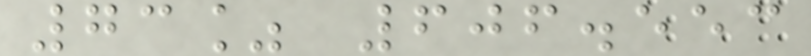73% 606.553
